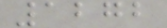1272
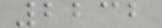2232
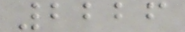2226
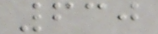630
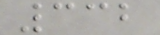332
